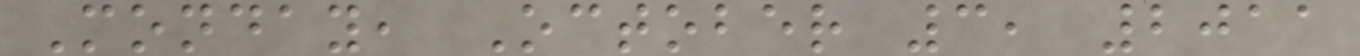Monday, October 3, 2011
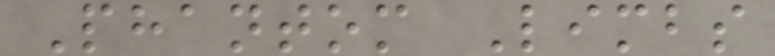Phantom Limbs
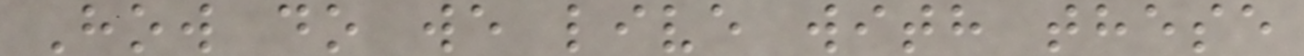How do we live with these
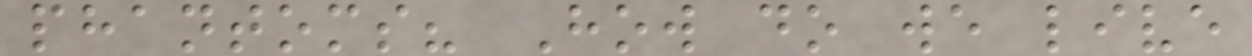phantoms? How do we live
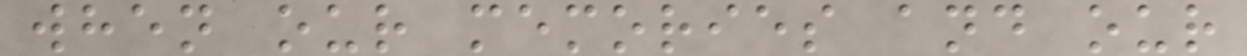when our memories and our
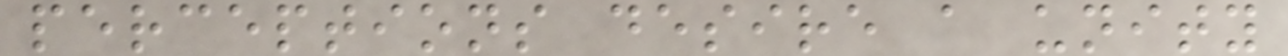perceptions desire a unity
